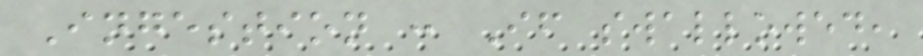Ingestion : If swallowed,
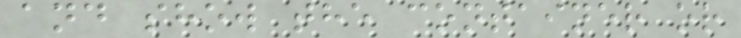and show the container or
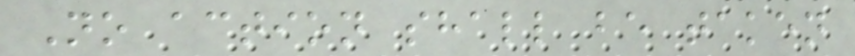No action shall be taken
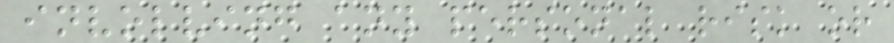involving any personal risk or
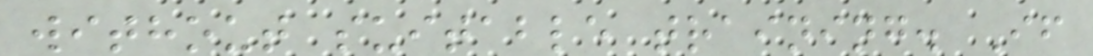without suitable training. If
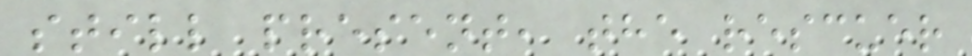still present, the rescuer
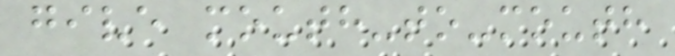give mouth-to-mouth
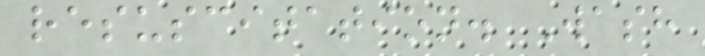resuscitation. Wash
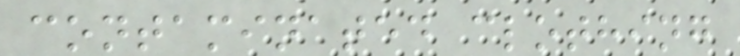contaminated clothing
